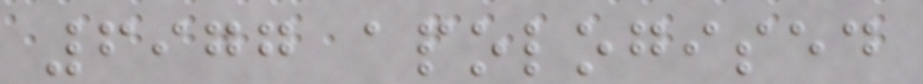6977 apologised
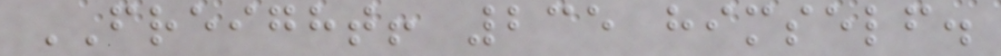FREIGHT! 235 himself.
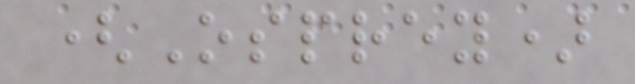(Osprey)
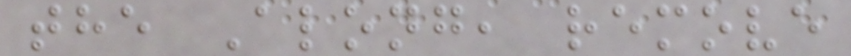the Along, remove
